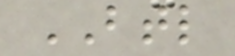BTL
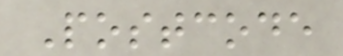Postcode
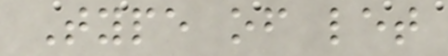Type of let
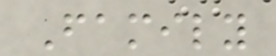Family
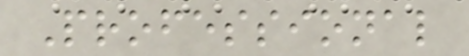Professional
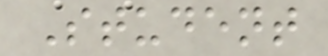Student
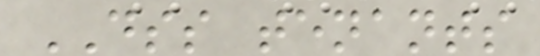DSS tenants
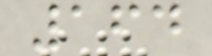164
